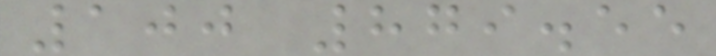100 879.55
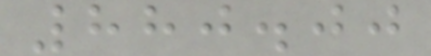880.00
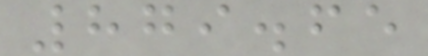879.65
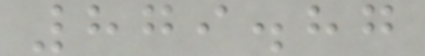879.87
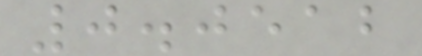0.0512
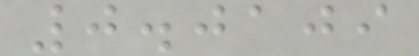0.0109
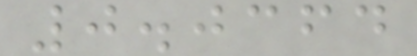0.0364
